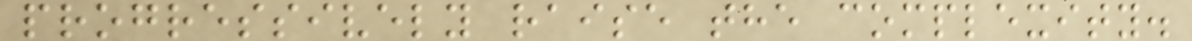progressively raise the complexity.
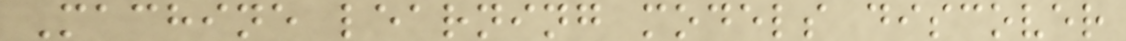Machine learning models discover
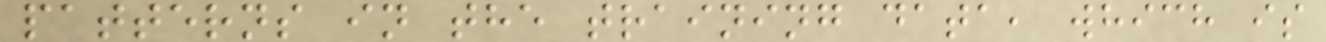patterns in the training data, which is
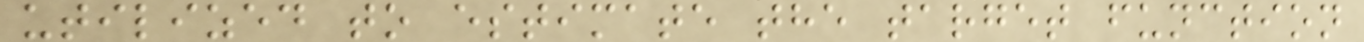utilized to estimate the target function
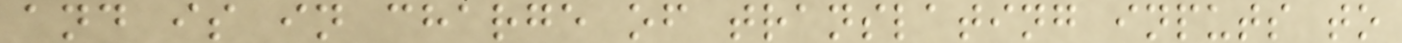and is in charge of translating inputs to
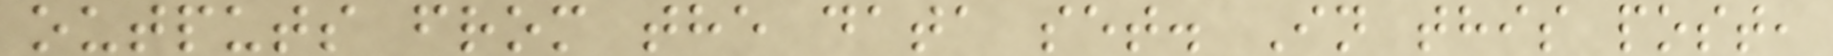outputs from the data set. In this post,
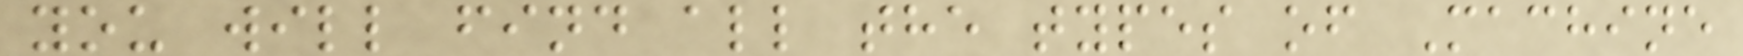you will find all the types of Machine
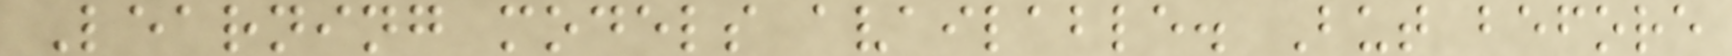Learning models available. But before
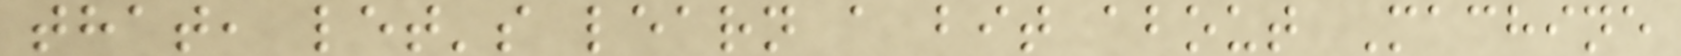that, let's learn a bit about Machine
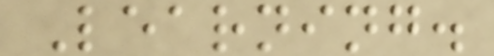Learning.
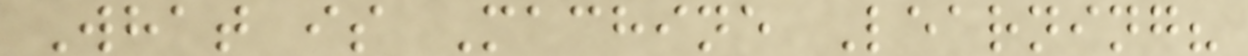What is Machine Learning?
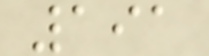191
